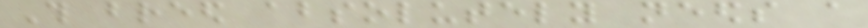This breed absolutely needs a
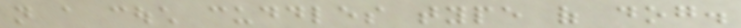not a couch cuddles type of dog.
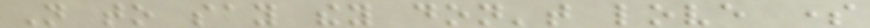Not to say they don't love some
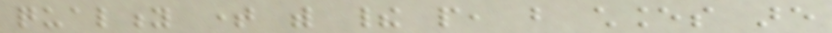quality time with their people, but chances are
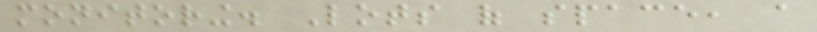monitoring. Lots of space, a
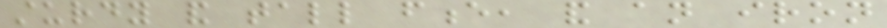sturdy and tall fence, and an iron
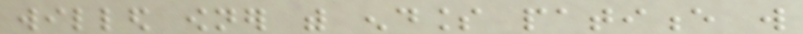willed owner with endless patience will
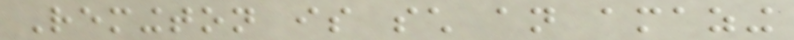Remington is such an amazing
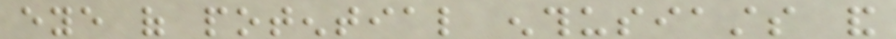eye of potential enthusiasts and
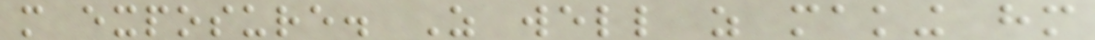more exposure. As well as making him
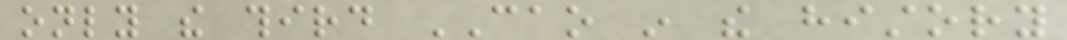only the third CAO in the history
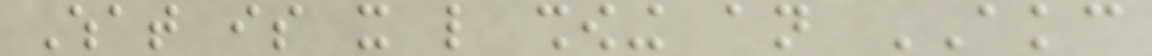What is it like showing an AKC
